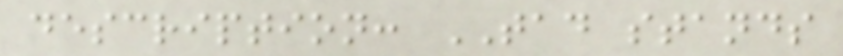description: TAD stands
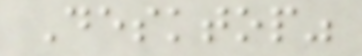Desktop"
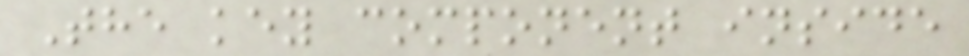The key component inside
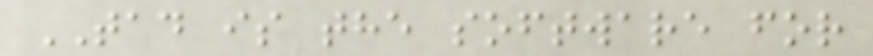TAD is the software for
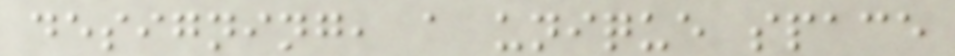designing, a unique space
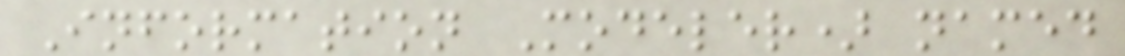Information Modeler) named
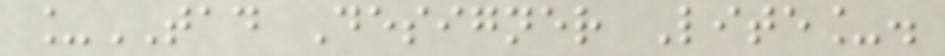_TAD Designer Lite_.
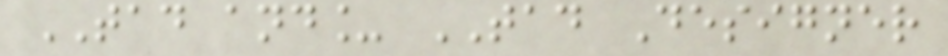TAD and_ TAD Designer
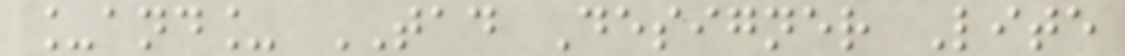_and_ TAD Designer Lite
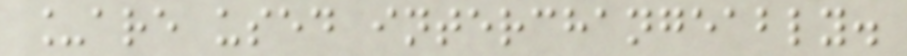_are used interchangeably.
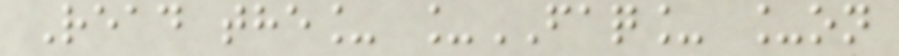Read the_ _FAQ_ _on
